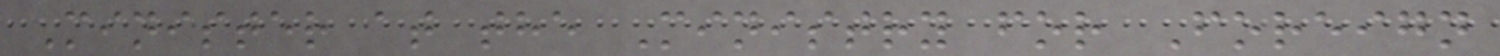Minister at the Ministry for Foreign
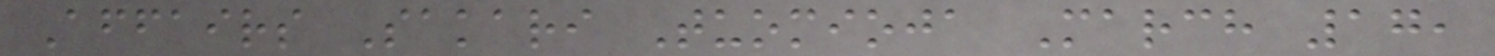Affairs Sakari Tuomioja March 17,
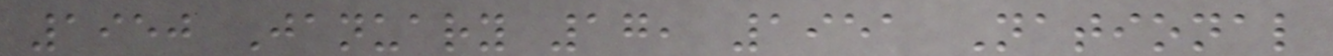1950 January 17, 1951 National
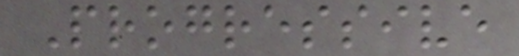Progressive
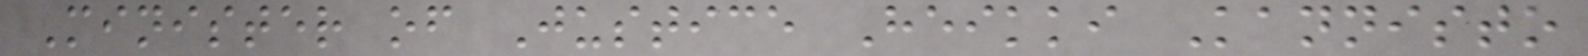Minister of Justice Heikki Kannisto
